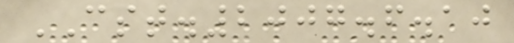CST.2007.6.10
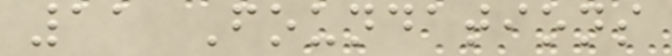11 Foundations
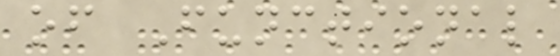of Functional
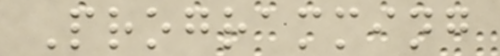Programming
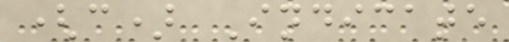(c) Indicate
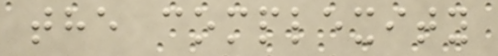the complexity
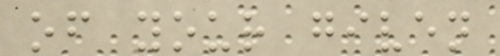of your given
